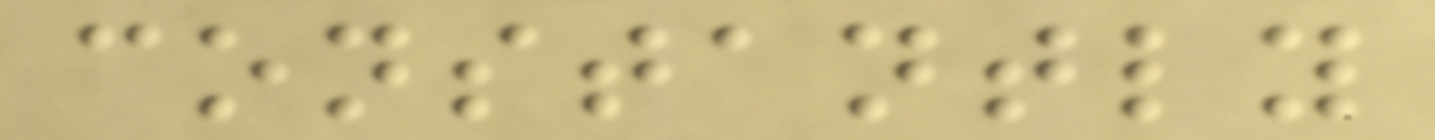constantly
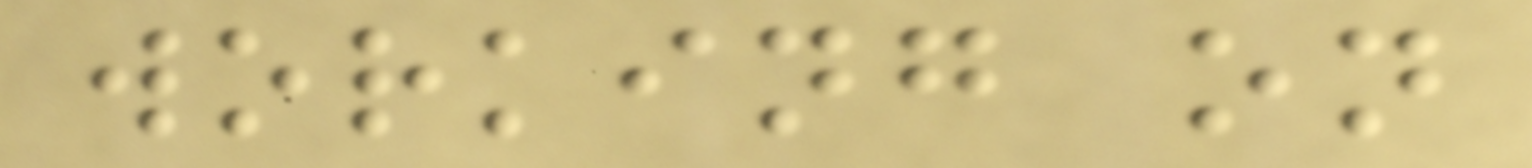working on
